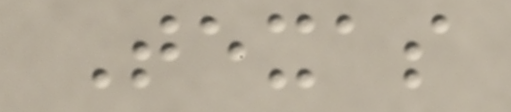Texas
